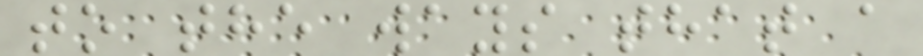to the ways that a
